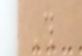This
